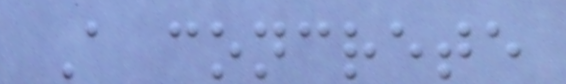A concrete
